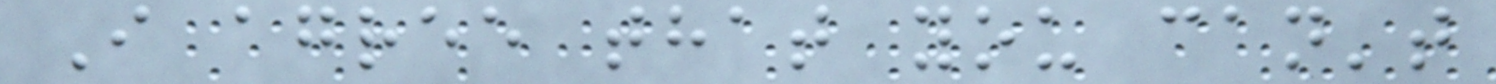I agree that you can't
